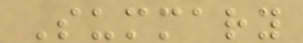Summary
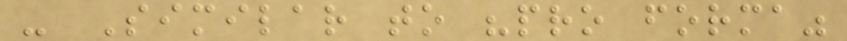- Similar to "pro forma"
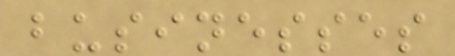businesses
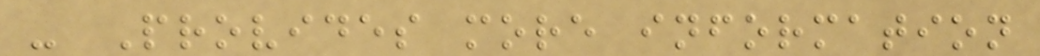- Provides more information
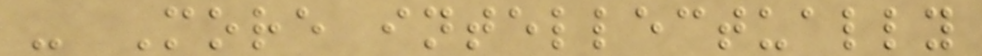- More intellectually
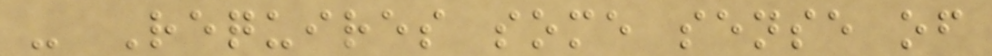- Requires some sense of
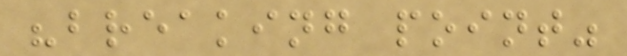"breaking point"
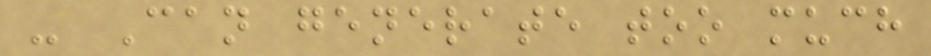- Can generate too much
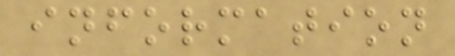information
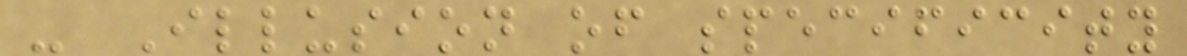- Illusion of specificity
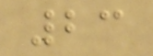23
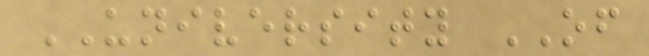UNIVERSITY OF
